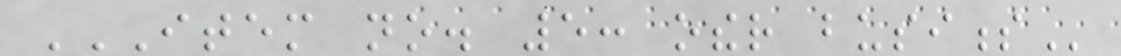ITEM NO. 5: OTHER BUSINESS
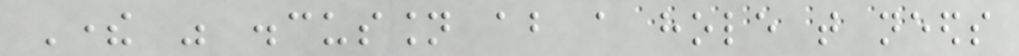There was discussion about a hole that needs
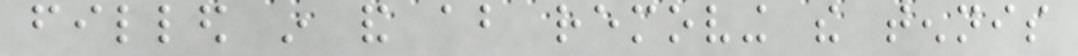filled in and about removing the tennis
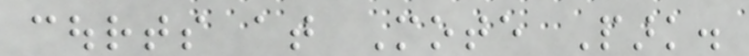courts at Mote Park.
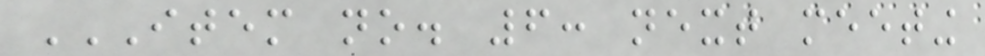ITEM NO. 6: NEXT MEETING
